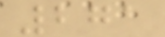271
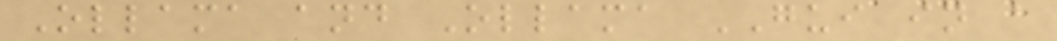Ollama and Ollama GUI in a
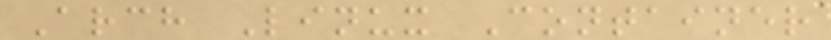Arch Linux Container
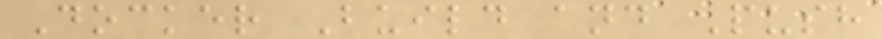Docker Build and Push
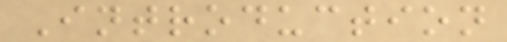Introduction
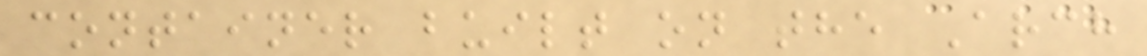container built on the Arch
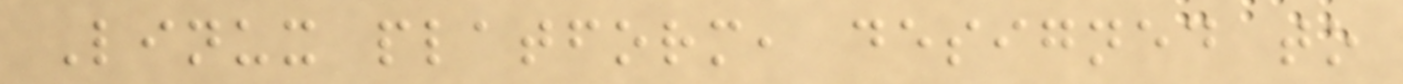Linux platform, designed to
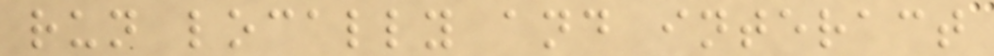run locally and interact
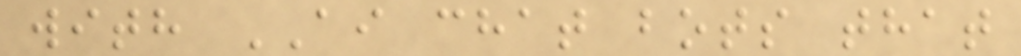with AI chat bots that
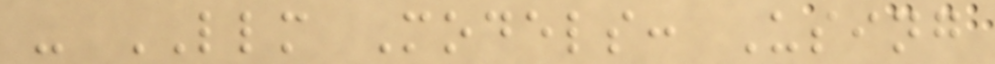- LLM Models: Using
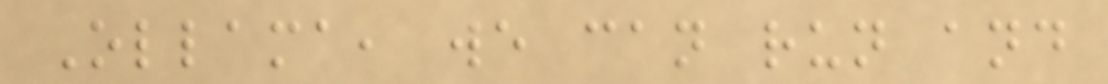Ollama, we can run and
